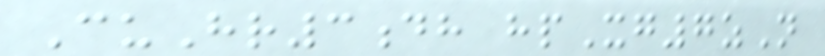CuHr3dh hpXg7zN
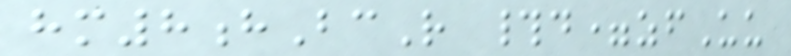hm8hBcR #d=zfUu
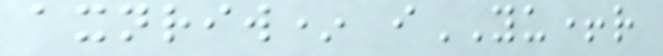axnriw* iYU+r
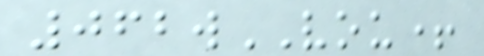062wVOU+
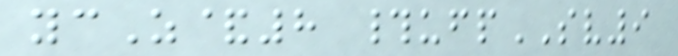ycZ&8 #ufpSV9
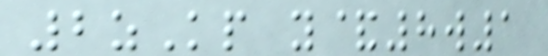2zKp y&8w1
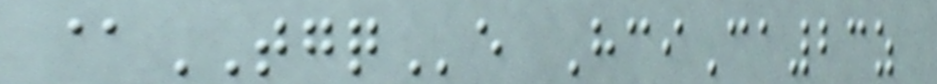@TGQe HciCa23z
